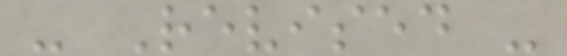- Revised -
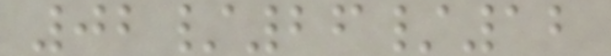02/26/12
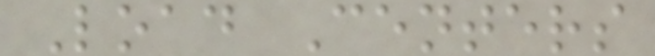Load Centers
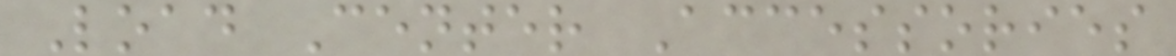Load Center Accessories
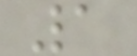1
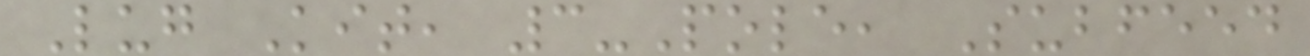Lug Kit, 3-Pole, Subfeed
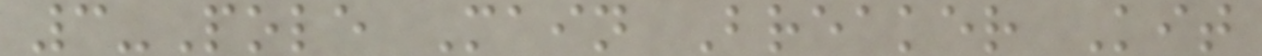3-Pole Main Breaker Kit
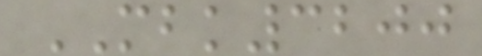MBK3200
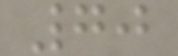70
